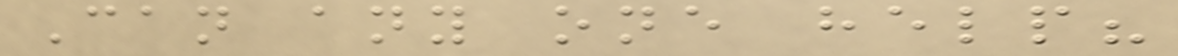Can any one help?
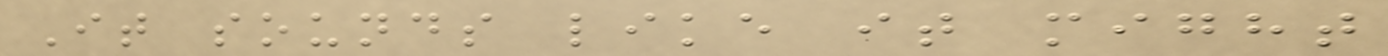It sounds like it might
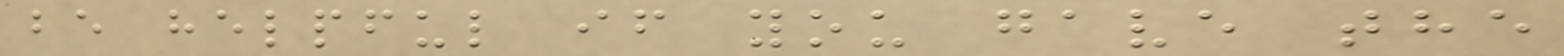be helpful if you gave the
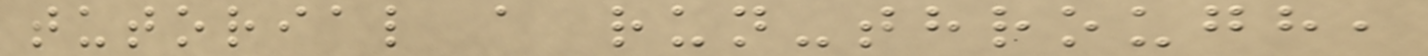tutorial a run-through,
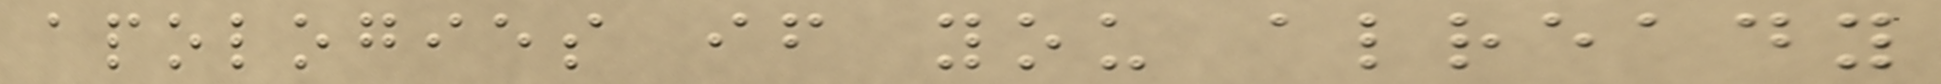apologies if you already
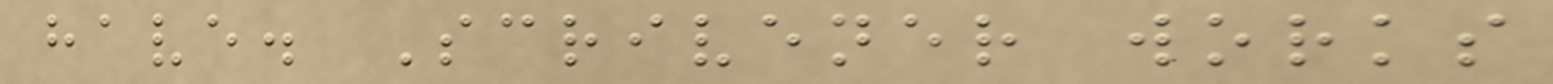have. Scrivener works
